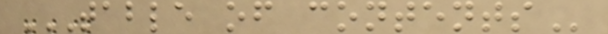TABLE OF CONTENTS
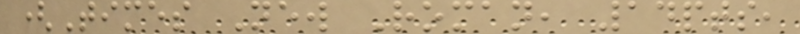(Times New Roman, 14pts,
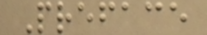Preface
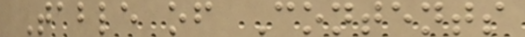Table of Contents
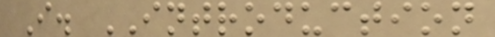I. INTRODUCTION
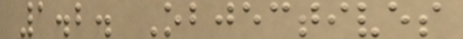1.2. Objectives
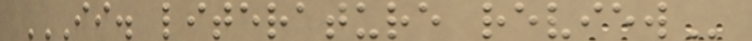II. LITERATURE REVIEW
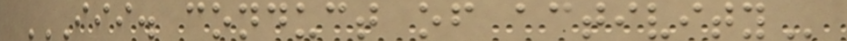III. CONDUCT OF ACTIVITY
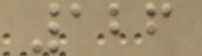126
